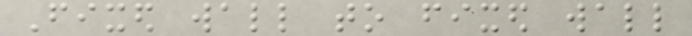Fixed wall to fixed wall
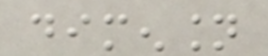dimension
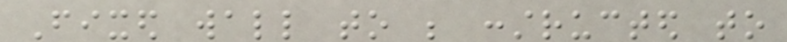Fixed wall to be constructed to
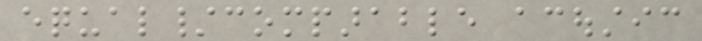equal/comparable acoustic
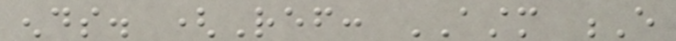ends. (Ref: ASTM E
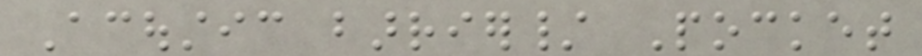Acoustic barrier/ Pocket
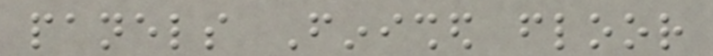panels Finished floor
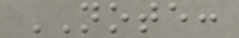NOTE:
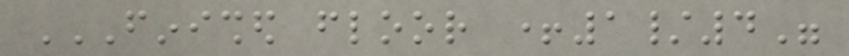FINISHED FLOOR +1/4"
